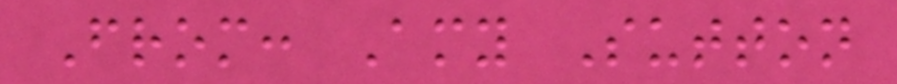From: Amy Sutton
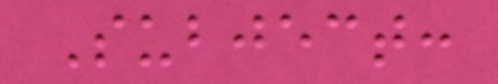Subject:
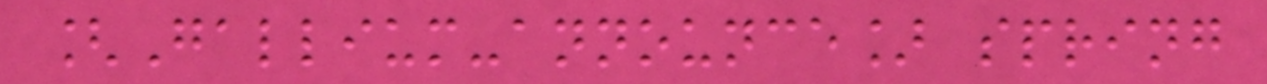[Gallium-announce] spring
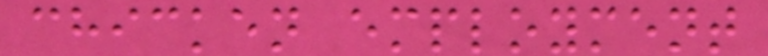chicken employment
